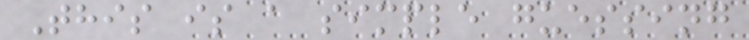This is a simple guessing
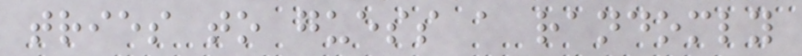tries to guess a randomly
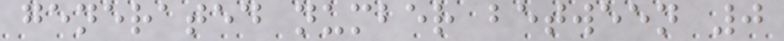generated number between 0
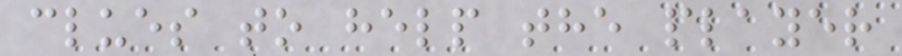clues to help the player
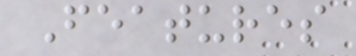Features
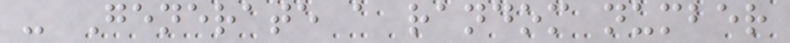- Generate a random number
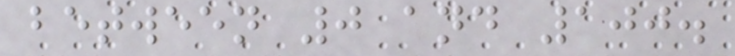between 0 and 100.
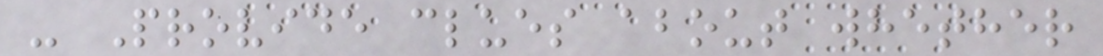- Provide clues about whether
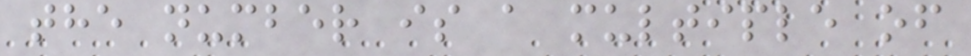the number is a multiple of
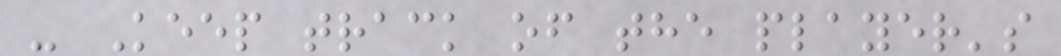- Keep track of the player's
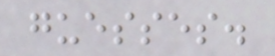guesses.
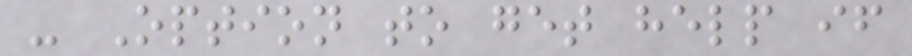- Option to get help if
